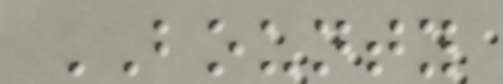BOUNTY
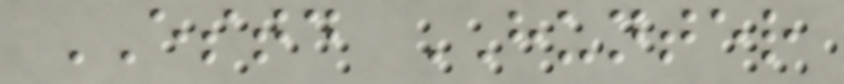ESTD HUNTER
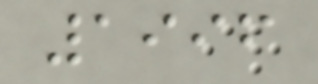1996
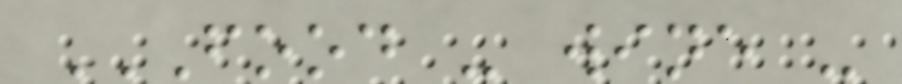FOOD - WINE -
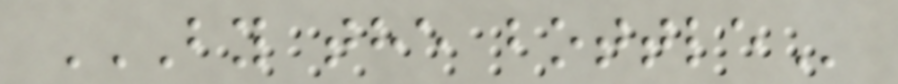BY THE BOTTLE
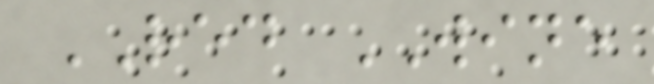RED WINE
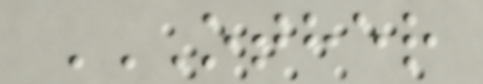OTHER
